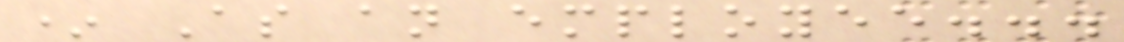* As an employee...
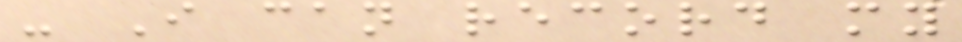- I can record my
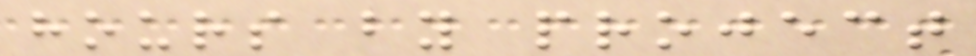hours by project
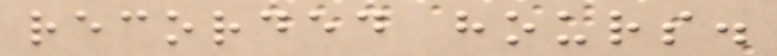recorded hours.
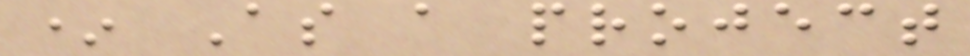* As a project
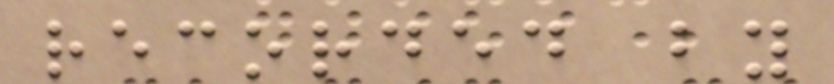recorded by
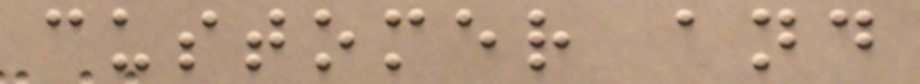customer and
